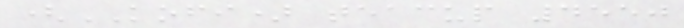(KOFI) teacup 4550
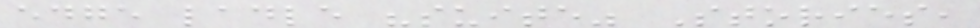edge ladle "suite" Stories,
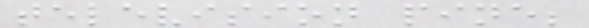television pine;
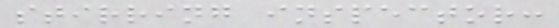stirring inspector:
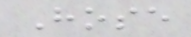Hose
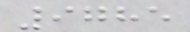9785
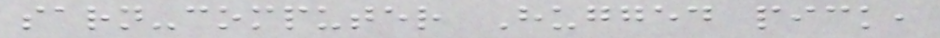sarn-computer Hugged pick,
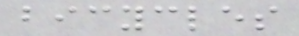bicycles
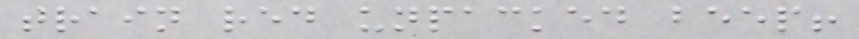train red unpacked beep!
